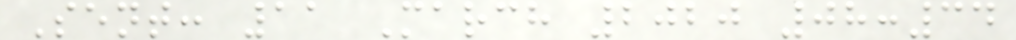Sent: 11 March 2020 08:34
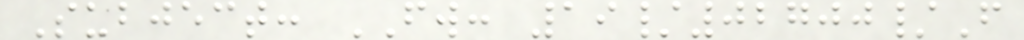Subject: FW: 19/02700/F
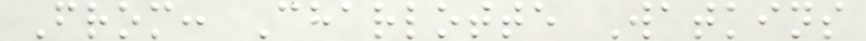From: Charlotte Watkins
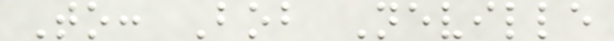To: Bob Neville
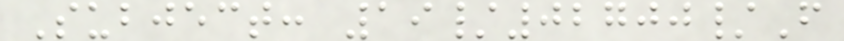Subject: 19/02700/F
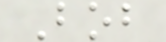Bob
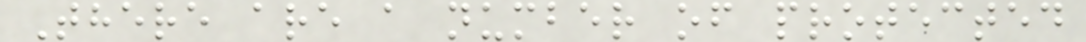There are a number of protected
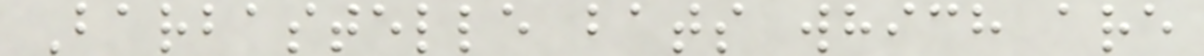Barbastelle bats which are
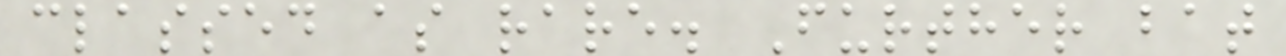classed as rare. Further bat
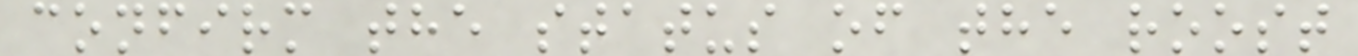confirm the status of the roost
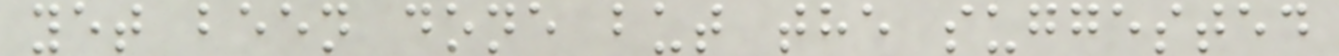yet been done but the suggested
